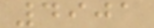4901
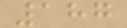187
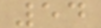54
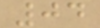04
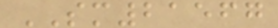SM21567
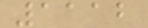1112
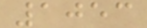1053
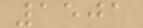1501
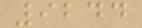9244
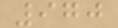970
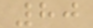80
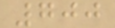700
